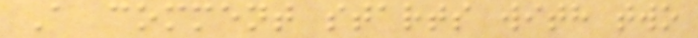A comment starts with two
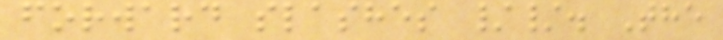forward slashes //. The
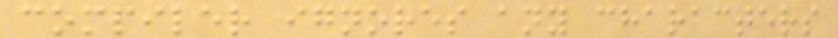compiler ignores any characters
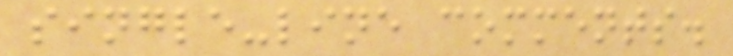single-line comments.
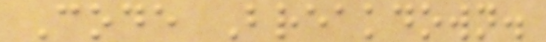Code Breakdown.
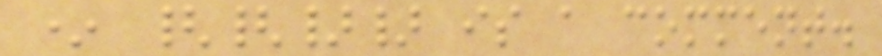* {{}} is a comment.
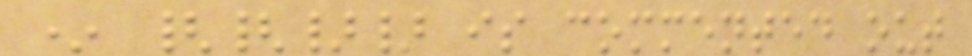* {{}} is commented out
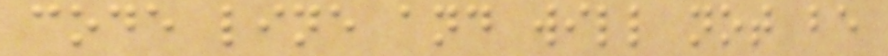code line and will not be
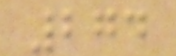274
